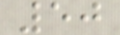50
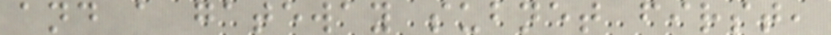and a gateway subnet first,
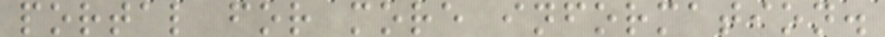portal for more information.
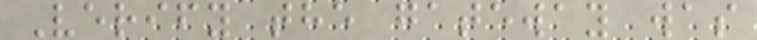Verify the gateway was
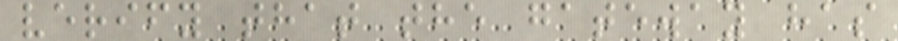verify that the gateway has
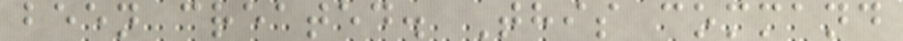been created. This command
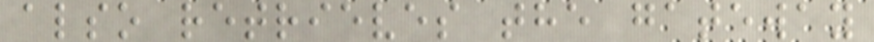also retrieves the gateway
